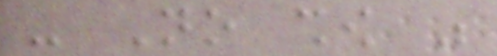- No show was
